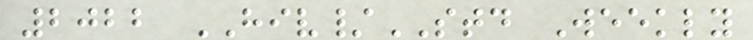2022 HIV/STD Weekly
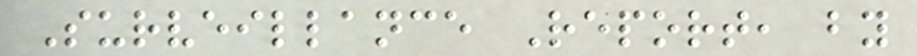Surveillance Report, by
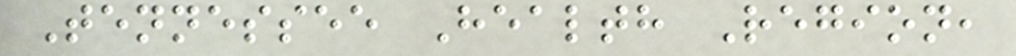Tennessee Health Region,
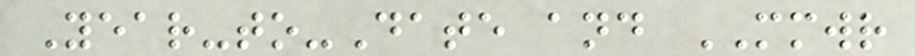Year-to-Date and MMWR
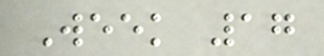Week 17
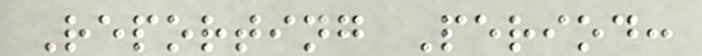Reporting Period:
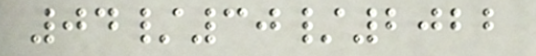04/30/2022
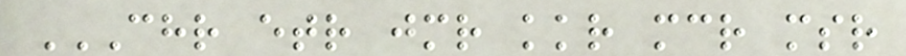CHR ETR JMR KKR MCR MSR
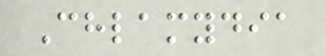Chlamydia
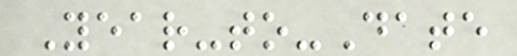Year-to-Date
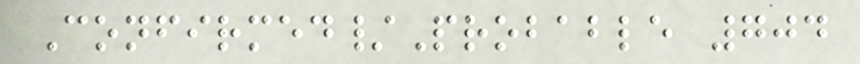Confirmed/Probable 704
